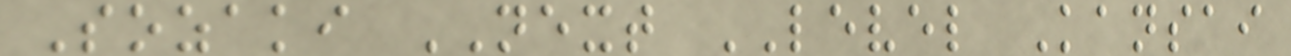Sozaki NEXT LEVEL Kansai
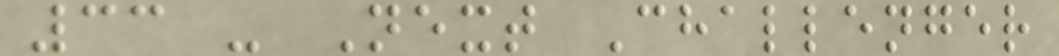33 - Next Challenger
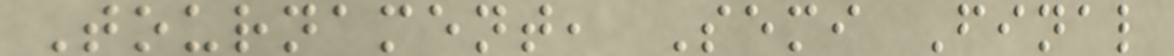Tournament, Semi Final
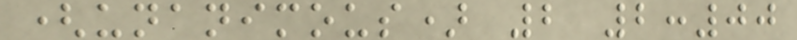(unanimous) 2 2:00
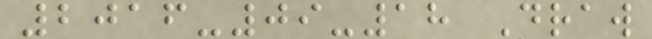2016-09-18 Draw
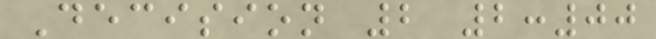Decision 2 2:00
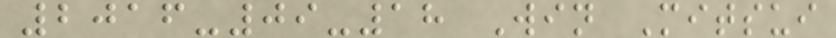2016-09-18 Win Mitsui
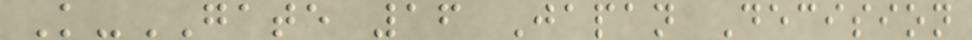K-GATE 16 Japan Decision
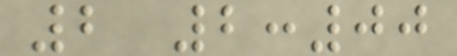2 2:00
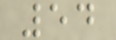54
